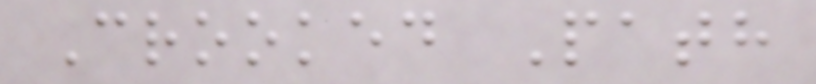Crooked Path
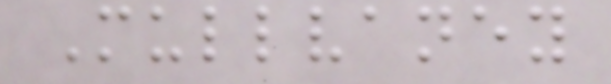Mullvaney
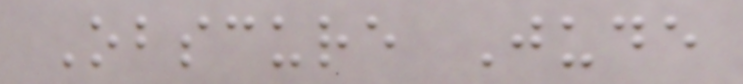Obscure Jude
